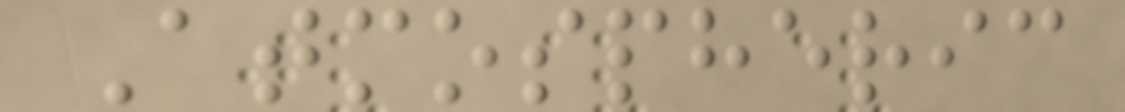Atmospheric
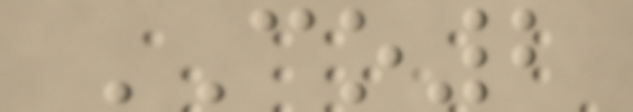CO2
